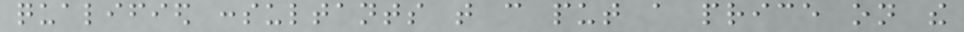qualified consultants that can put a price on the
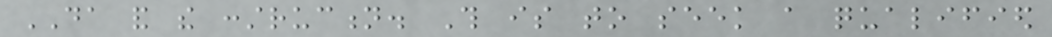DA and the construction. This is to seek a qualified
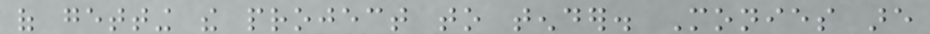of getting the project to tender. Monies are
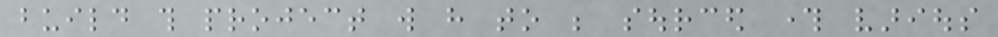build this project will have to be sourced through various
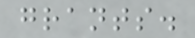grants.
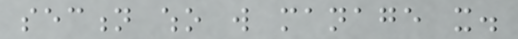section who will manage it.
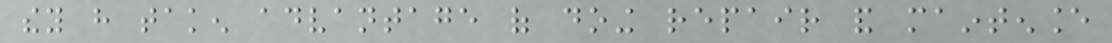they have taken advantage of doing repair and maintenance
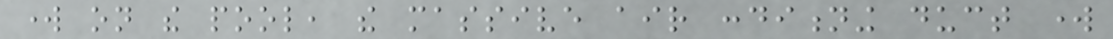work on the pool, the massive air conditioning duct work
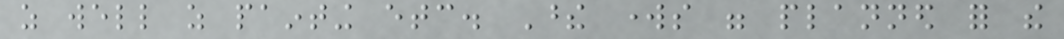as well as painting etc. These works were planned for the
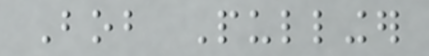Bob Pullinger
